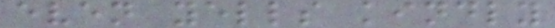even yells kindly
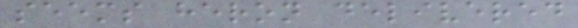seems heron delivered
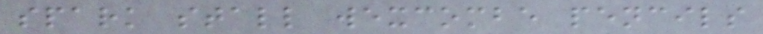spark stall wexcombe pencils
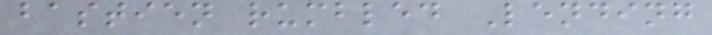bastien rumbled Lending
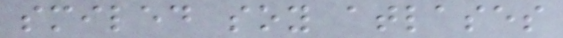smiled soy atlases
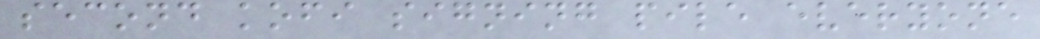second kofi signing pile everyone
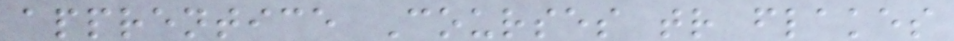apprentice Courses tr flakes
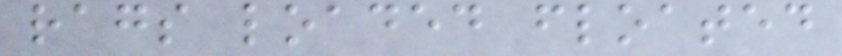rags loaded floated
